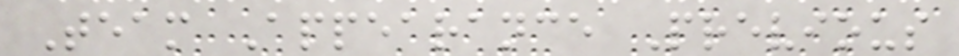Team Appearance Previous
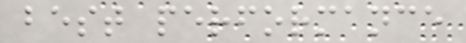best performance
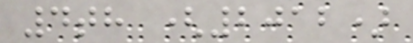4th (2012)
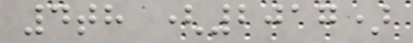4th (2017)
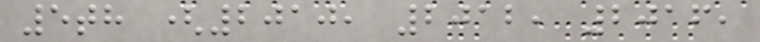5th (2010, 2012, 2016,
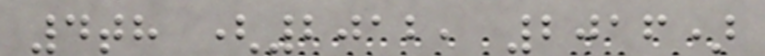4th (2012, 2016)
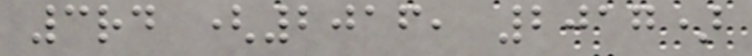3rd (2016, 2017)
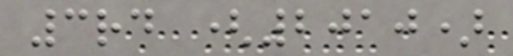3rd (2010)
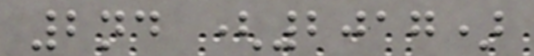2nd (2017)
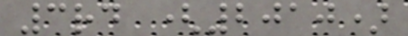3rd (2010)
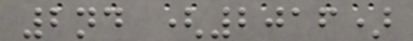2nd (2016)
